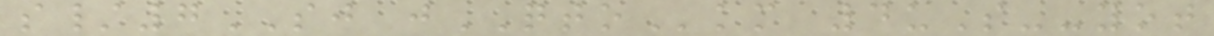s/7SJ jQTOkm 4uS--yot
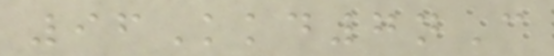96Kkd7nC
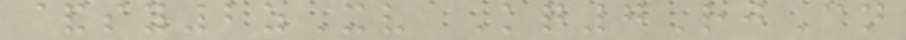&sy2zXv Kq7RjCn
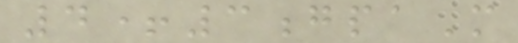4+3gpaM
